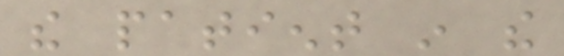the patient in the
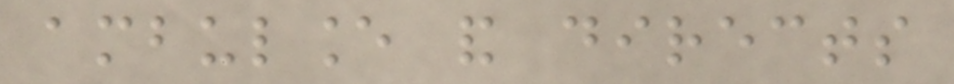ambulance and directs
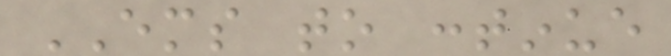EMS to continue
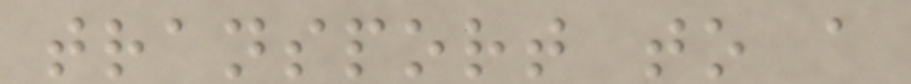transport to a
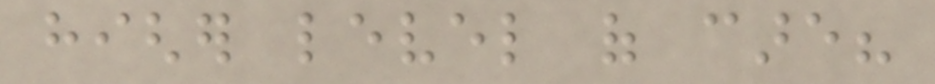higher level of care?
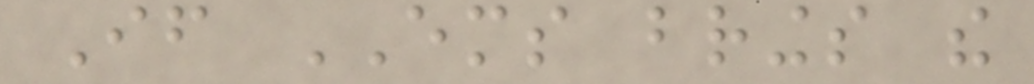If EMS brings the
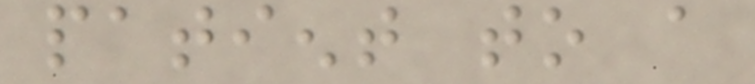patient to a
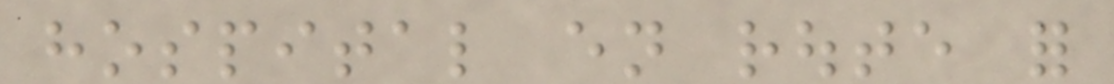hospital en route for
